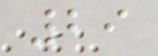29
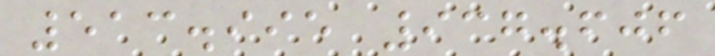513.995 937.606
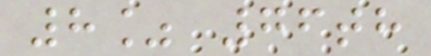8% 76th
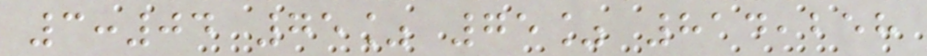3:04 75% 75% 814,258
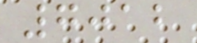7012
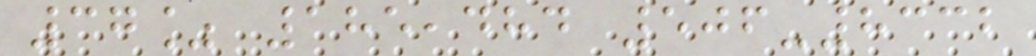37% 185,484 506-8332
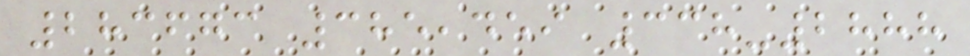283673 385,459 338-2888
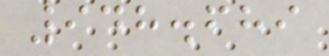948.689
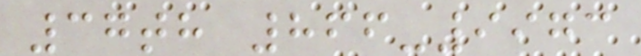37th 866-9973
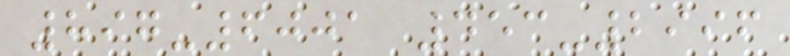897-6001 453-2996
